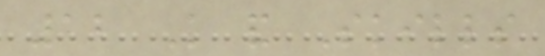12 Knowledge and Skills
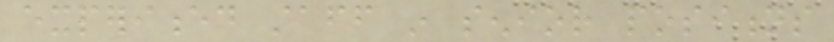experienced staff in senior positions
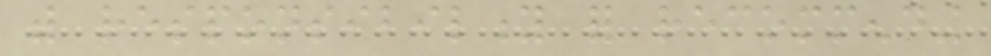with responsibility for recommending
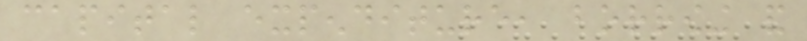capital expenditure, borrowing and
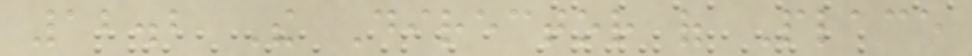12.2 The Director of Place
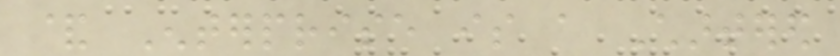& Enterprise is a Chartered
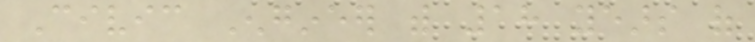Civic Engineer with 18 years of
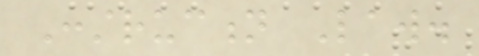Construction Law.
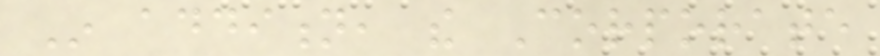In addition, the Corporate
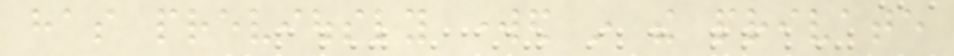has previously worked in the private
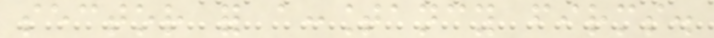sector for accountancy firms.
